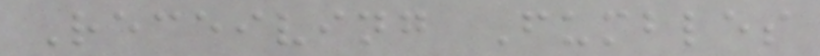Receiving Fumbles
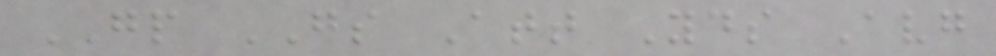GP GS Att Yds Avg
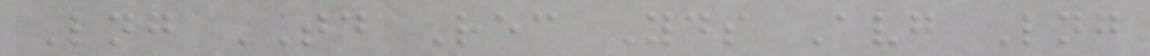Lng TD Rec Yds Avg Lng
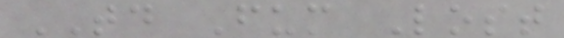TD Fum Lost
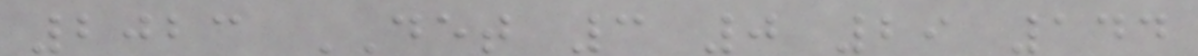2023 DET 3 0 29 144
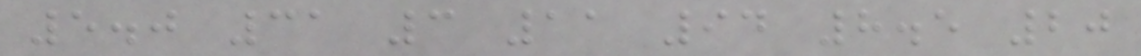5.0 31 3 11 94 8.5 20
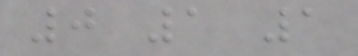0 1 1
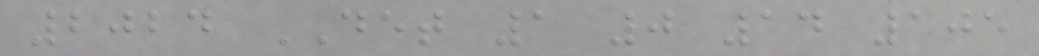2024 DET 1 0 14 105
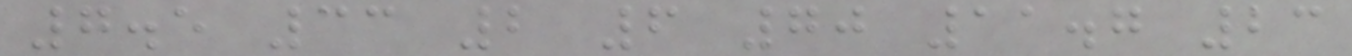7.5 33 2 6 70 11.7 23
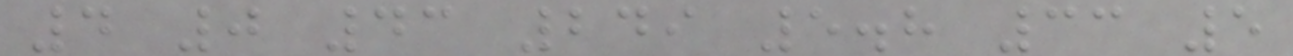4 0 43 249 5.8 33 5
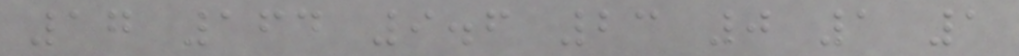17 164 9.6 23 0 1 1
